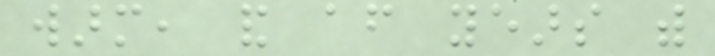warm, and after years with
